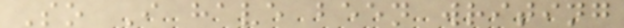So I have been writing
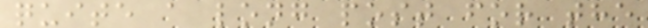quite a long post for the
